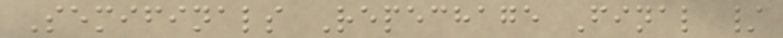Semifinals Repechage Final /
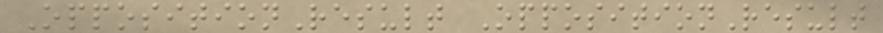OppositionResult OppositionResult
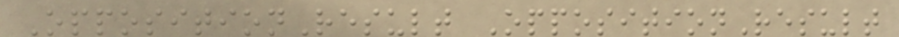OppositionResult OppositionResult
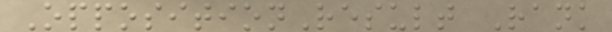OppositionResult Rank
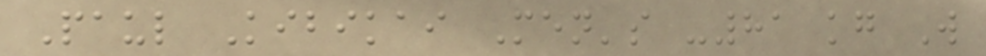Paul Kibikai Men's -81 kg W
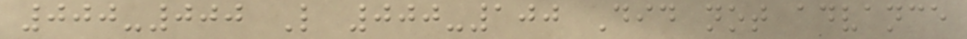000-000 L 000-100 Did not advance
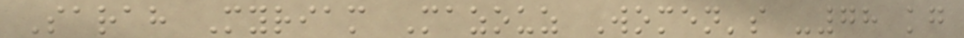Sarah Myriam Mazouz Women's -78 kg
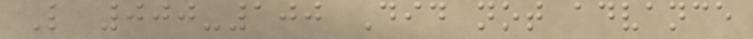L 000-100 Did not advance
